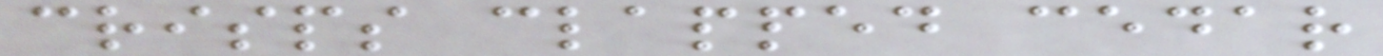crisps clapped cedar
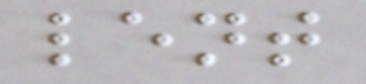lent
